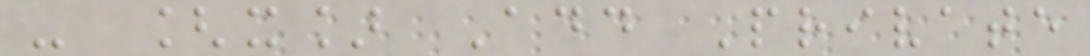- [x] Add Private
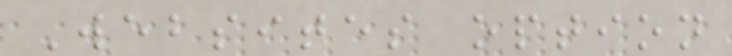Websites option
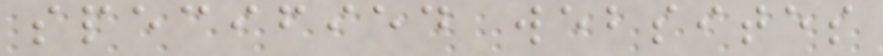specified websites
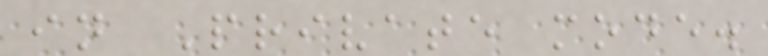in Private mode.
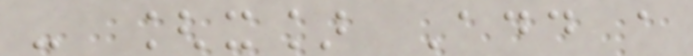- [x] Add a
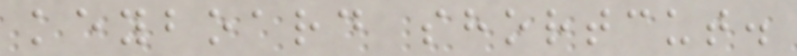keyboard shortcut.
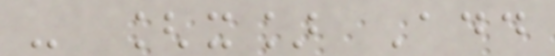- [x] Add
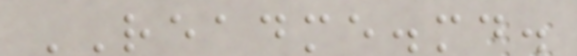README.md.
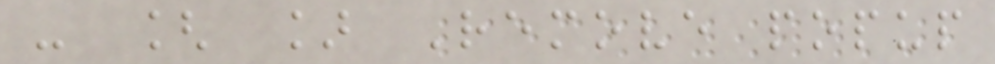- [ ] Remove popup
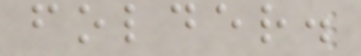folder.
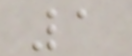1
